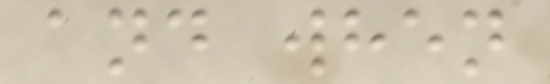and when
